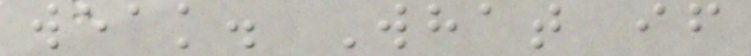weak. What if
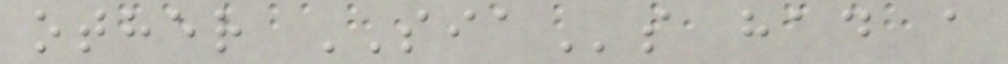other SIAs had a
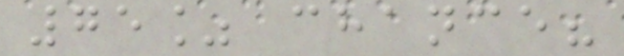75% chance?
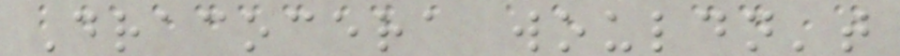Dracocera wouldn't
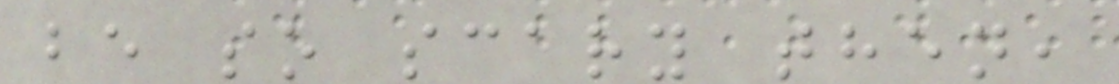be so scary then,
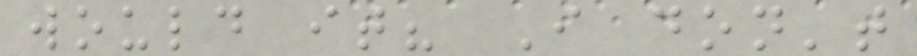would it? I don't
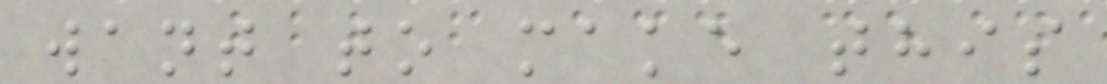want to make this
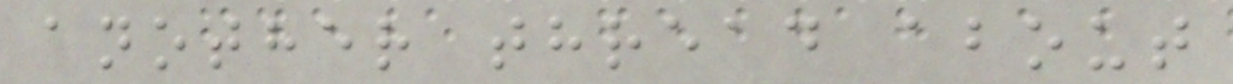another thread about
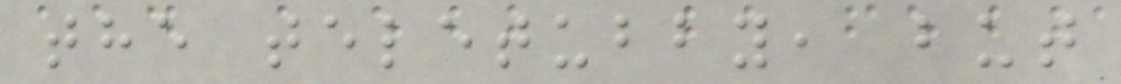the teletubby, but
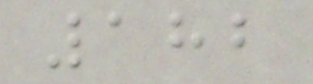182
